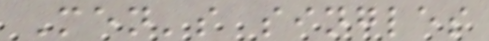Men's singles
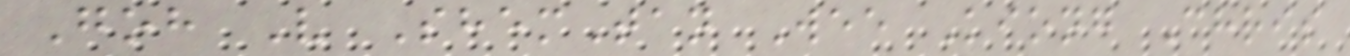Goh V ShemTan Wee Kiong Chris
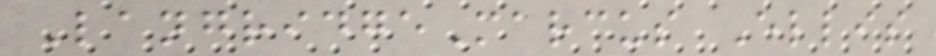LangridgeMarcus Ellis
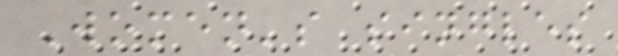Women's singles
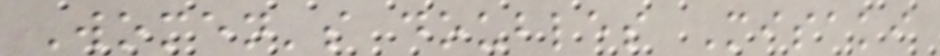Women's doubles Misaki
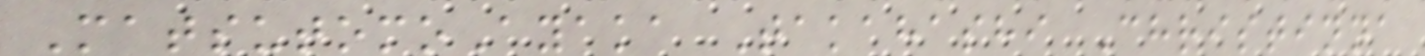MatsutomoAyaka Takahashi Christinna
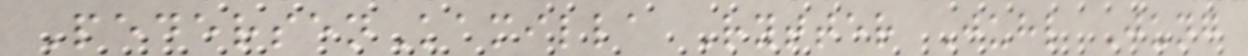PedersenKamilla Rytter Juhl Jung
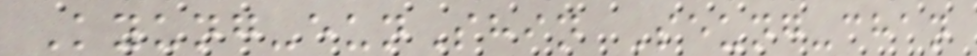Kyung-eunShin Seung-chan
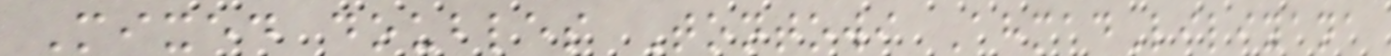Mixed doubles Tontowi AhmadLiliyana
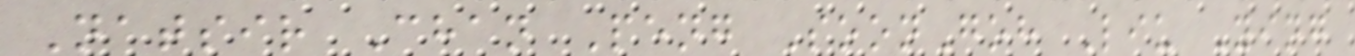Natsir Chan Peng SoonGoh Liu Ying
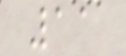11
